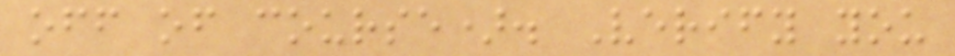off of course). Verify you
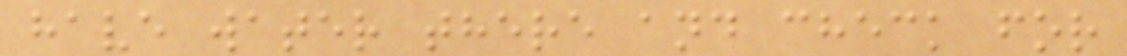have water there and check for
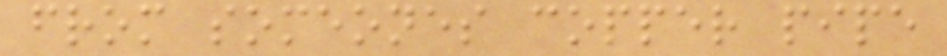from someones copper pipe
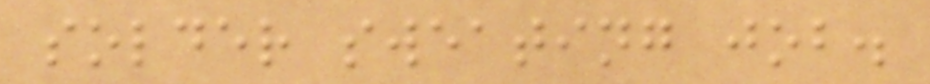solder sweating job.
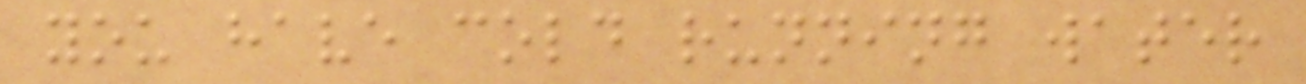you have cold running water
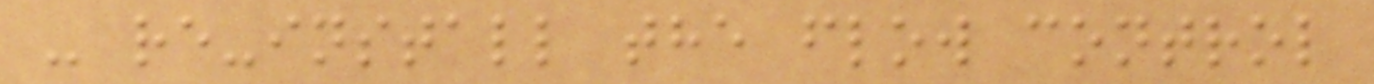- re-install the flow control
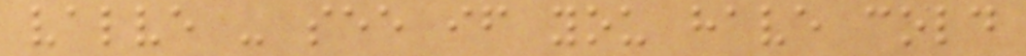valve - see if you have cold
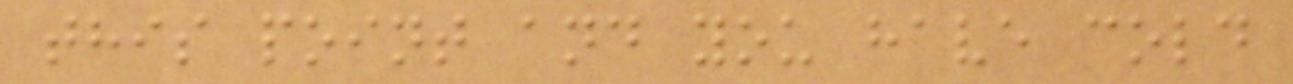this point and you have cold
